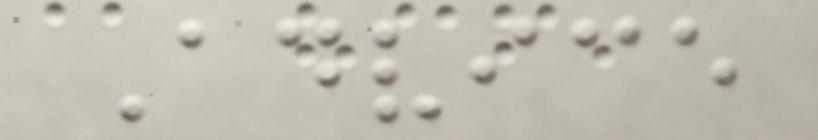Advice
